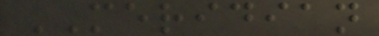MERIDIAN
